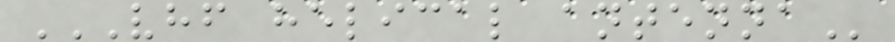VHF HELICAL ANTENNA
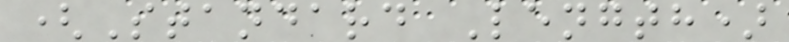(Standard Length)
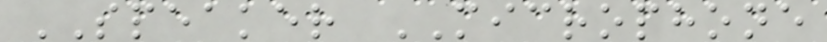SPEAKER MICROPHONE
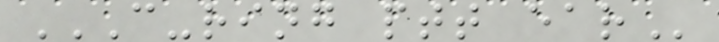C-RING PTT EAR
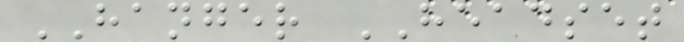HANGER HEADSET
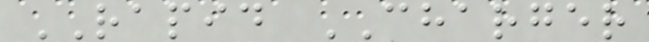RAPID CHARGER
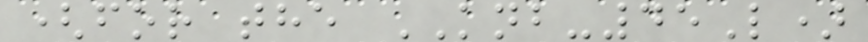(for the KNB-45L)
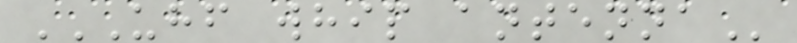UHF WHIP ANTENNA
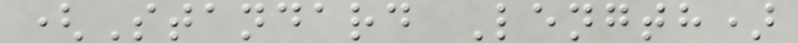(Standard Length)
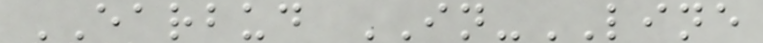EARBUD IN-LINE
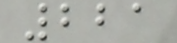221
